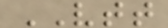VTT
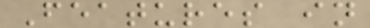Features in
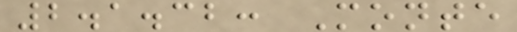2.1.32: Monte
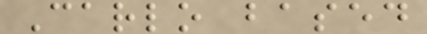Carlo based
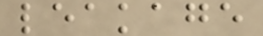leakage
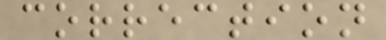correction
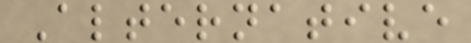Alternative
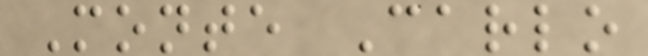Monte Carlo
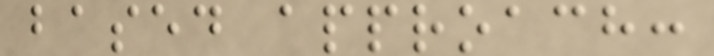based approach:
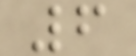6
